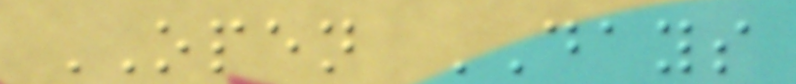OPEN DAYS
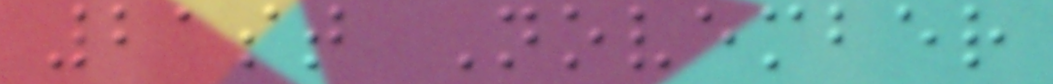21st November
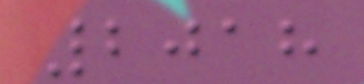2018
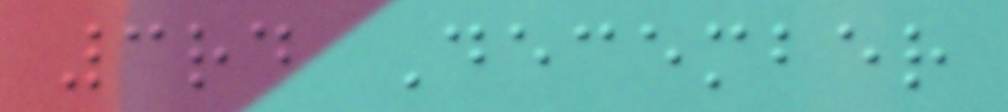3rd December
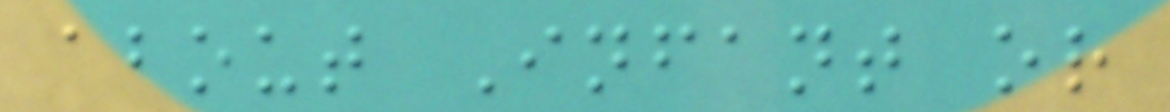about Infant or
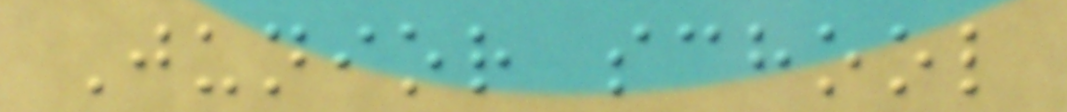Junior school
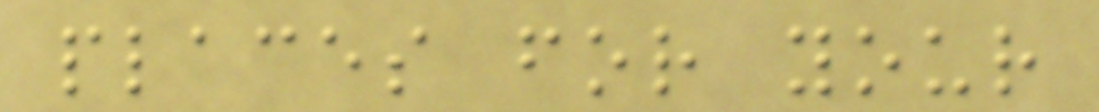places for your
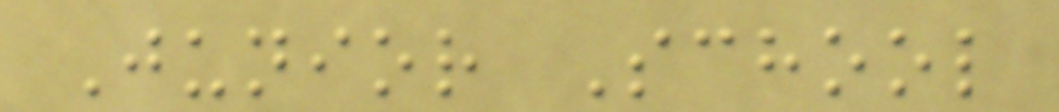Junior School
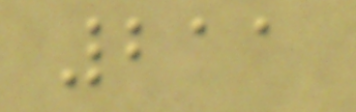211
